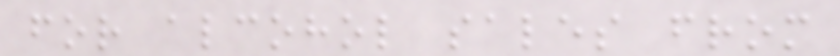for alcohol sales from
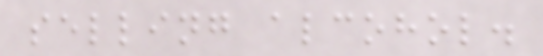selling alcohol.
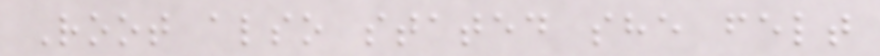Root also stated she felt
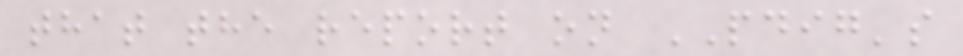that the report on PDIG's
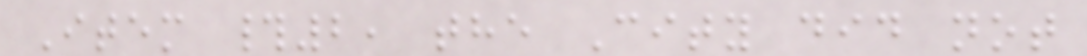Item #2, the City did not
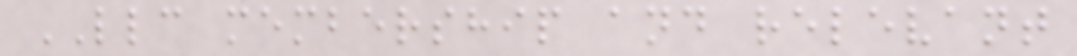LLC membership and relevant
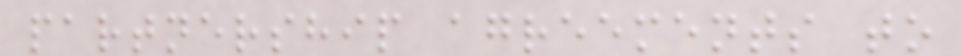partnership agreements to
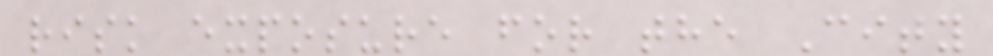risk exposure for the City
